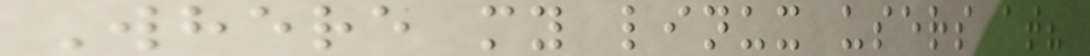Where my linux users at?
